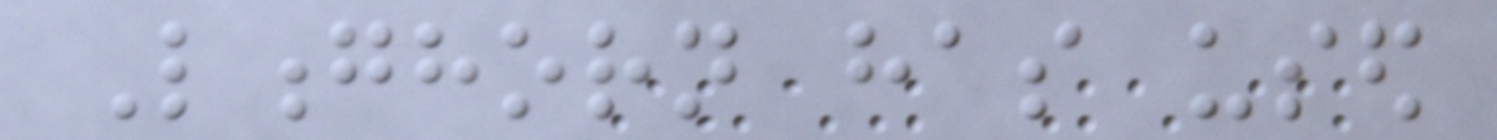Longhorn has used
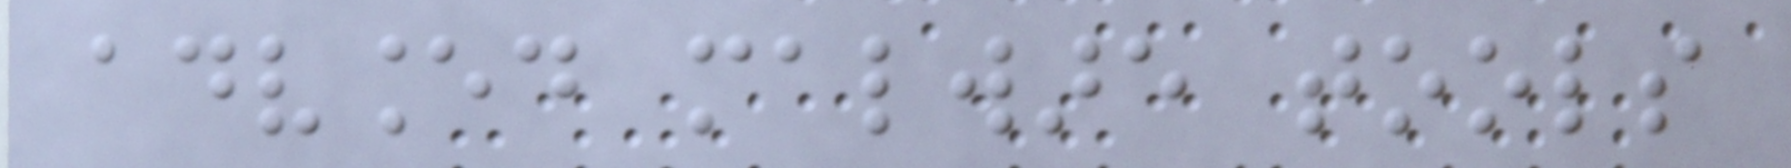advanced malware tools
